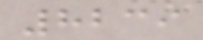8239
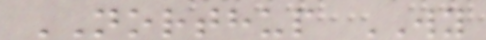NORTHUP WY
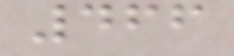466
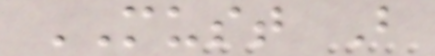MUST B
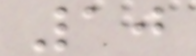10
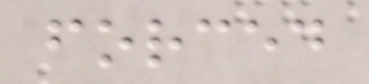forced
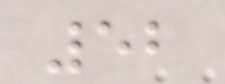52
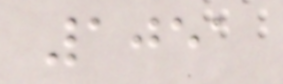1051
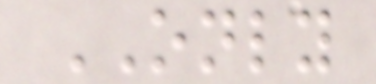ONLY
